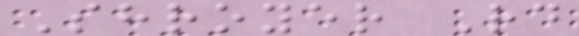Shroyer Rd
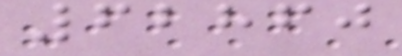62860
